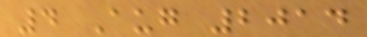4 Aug 2014
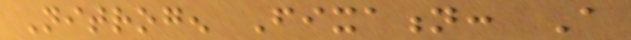Nitrogen Fixation: A
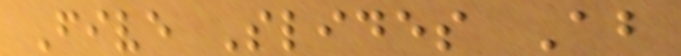Five Slides About
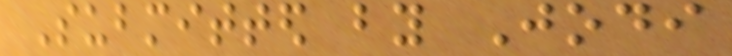Submitted by Jodi
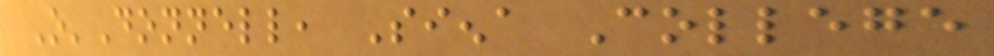O'Donnell, Siena College
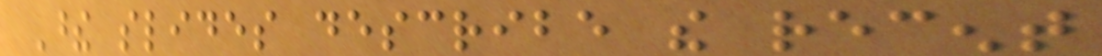These slides describe the recent
